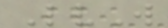LvW
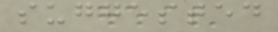suggested
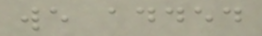we added
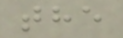the
